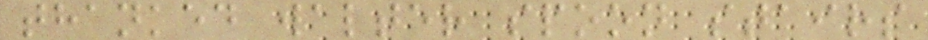thanked walter spoon stairs
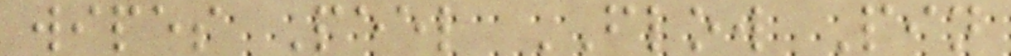wipes Peel FLOW Pin
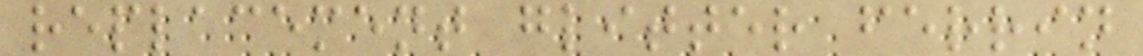replacement glitter ferrin
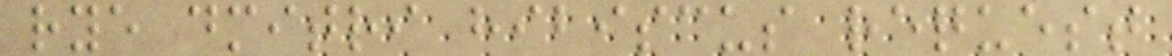rye dmitri hibiscus request
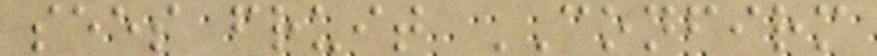sees fruit CONFIRM
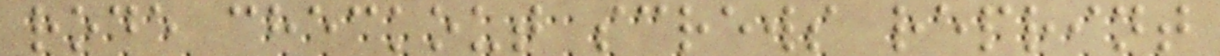rode checkout screws reprint
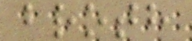broth
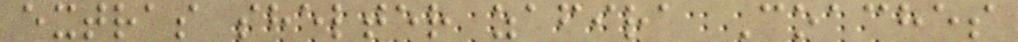extras shelter zafira Coaches
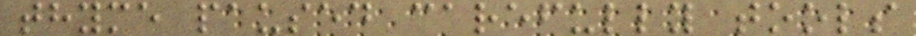thyme paused carefully tools
